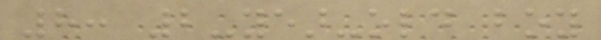8: 2-year-old boy
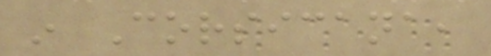in Corsicana,
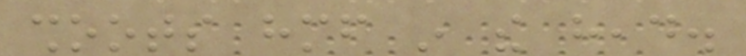shoots himself in the head.
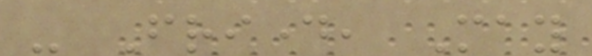- Friday, May
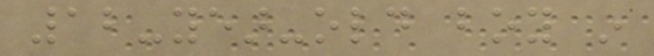12-year-old boy in
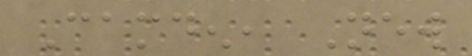Camden, New
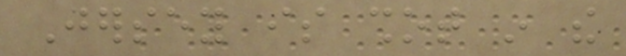Jersey is shot in the
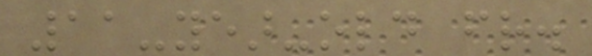11-year-old friend.
